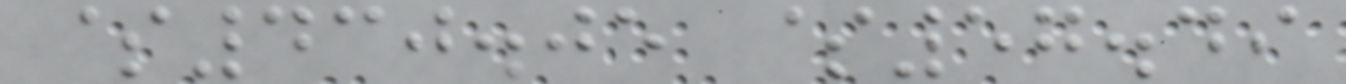$430.05 $57.49
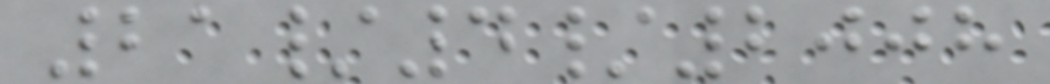21/4/2008
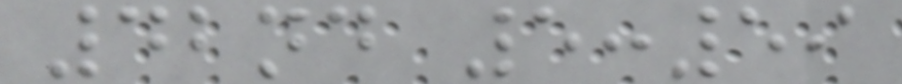42nd 5:59
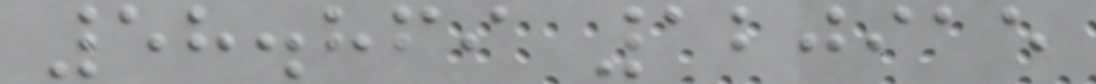58.869 120915
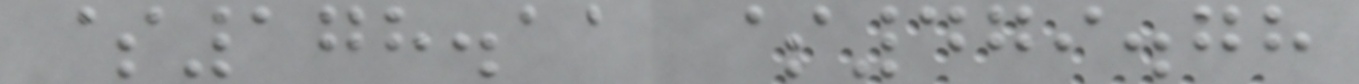$178.11 $479.78
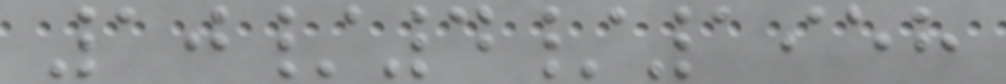10/4/1958
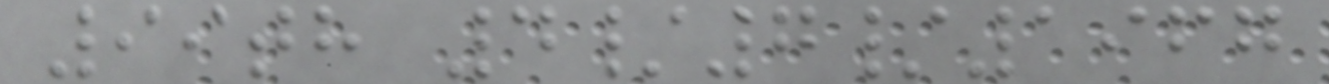99th 4/7/1967
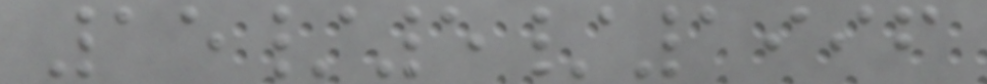15/5/1996
